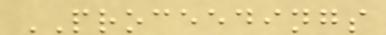PROCEEDINGS
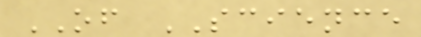OF SCIENCE
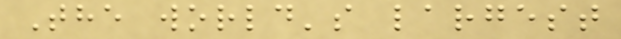The world's largest
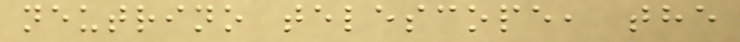neutrino telescope, the
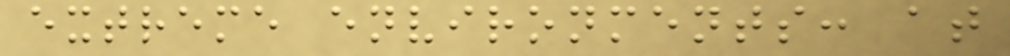extreme environments: at
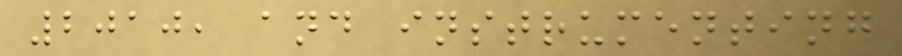2010, and instrumenting
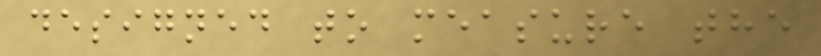designed to measure the
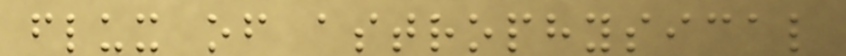flux of astrophysical
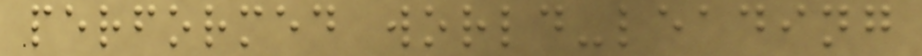performed world-leading
